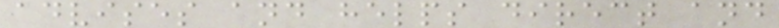advises and helps direct and
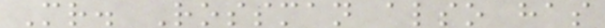Mr. Rossman also has
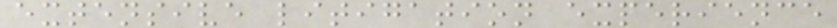extensive litigation experience
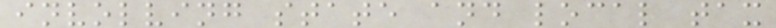involving state and local tax
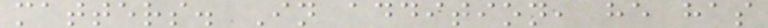matters. In addition, he has
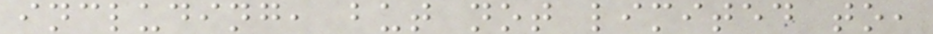including, but not limited to,
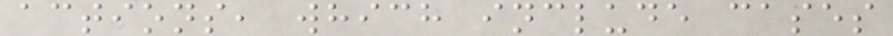actions, which include cases
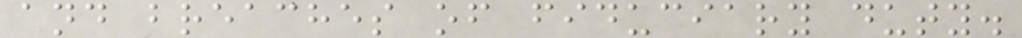and breaches of fiduciary duty.
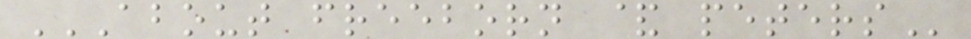ABOUT FREEBORN & PETERS
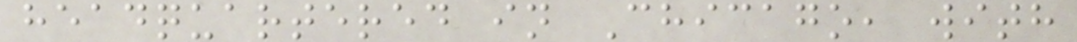headquartered in Chicago, with
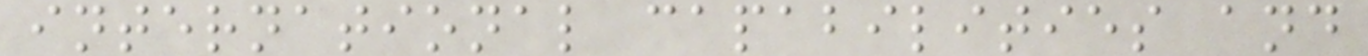international capabilities and
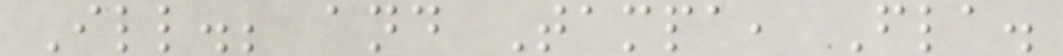Ill.; and Tampa, Fla.
